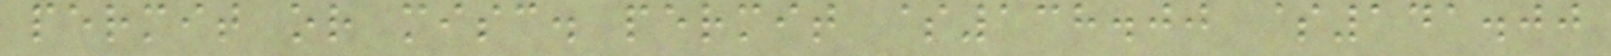permit or misc. permit $138.00 $141.00
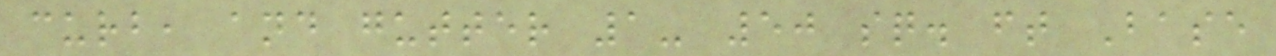curb, and gutter 1- 50 sq. ft Base
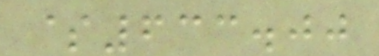$633.00
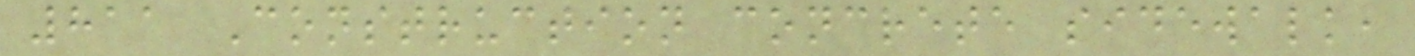811 Construction concrete sidewalk,
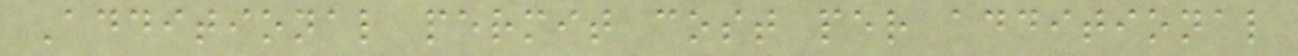Additional permit cost per additional
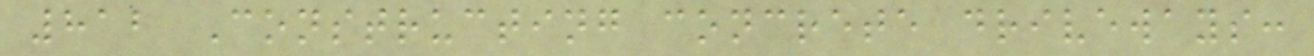812 Constructing concrete driveways:
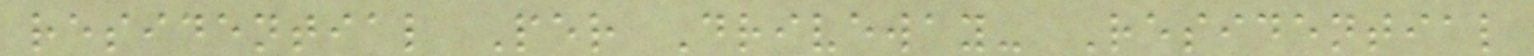residential Per Driveway- Residential
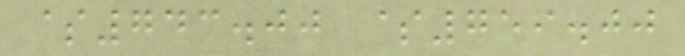$743.00 $759.00
